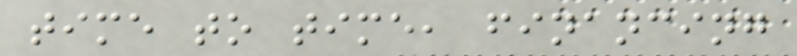time to time, financing
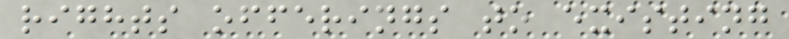rights offerings to existing
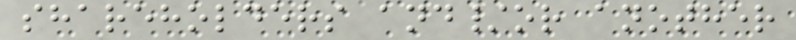shareholders and/or another
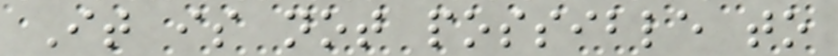It is not possible to
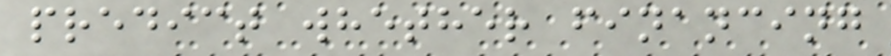predict whether financing
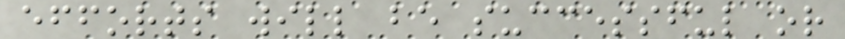efforts will be successful or
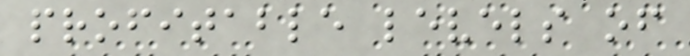profitable levels of
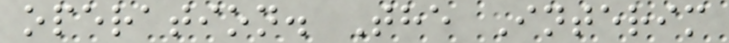operation. The Interim
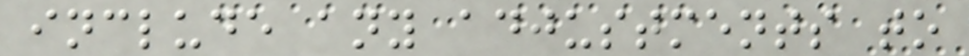include any adjustments to
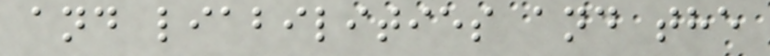and liabilities and the
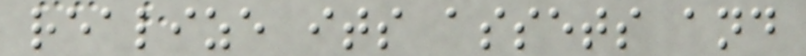realize its assets and
